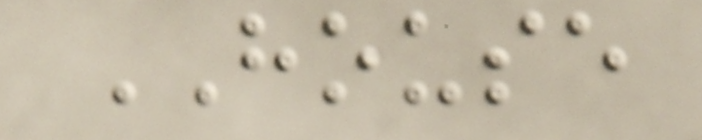HOUSE
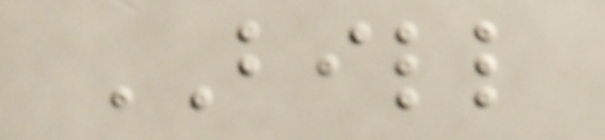BILL
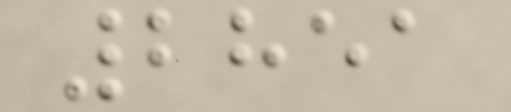2851
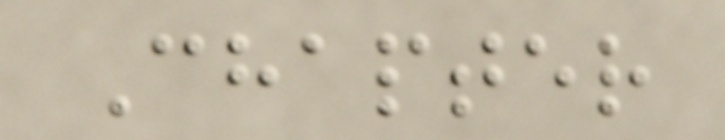Chapter
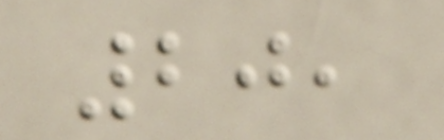20,
